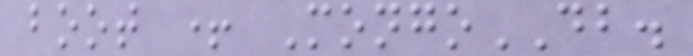boot + MongoDB.
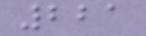221
